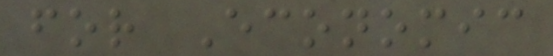for Economic
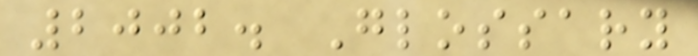2002. Glossary
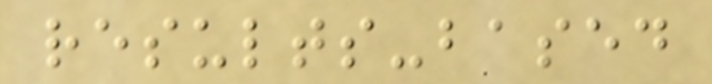results-based
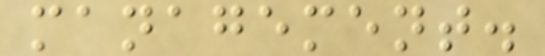management.
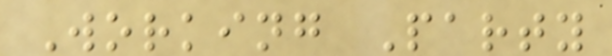Working Party
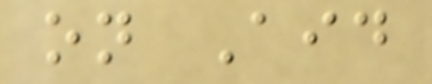on Aid
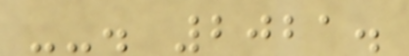--. 2021.
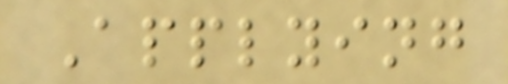Applying
